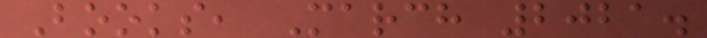Books, March 2021.
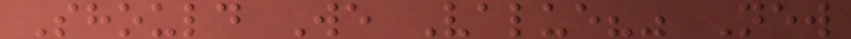Should We Value?" New
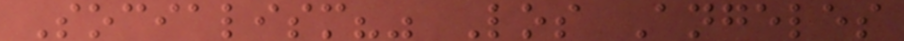Socialism?" Los Angeles
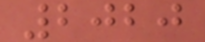2020
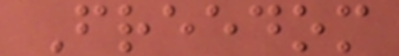Freedom
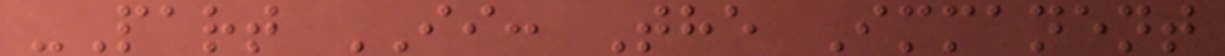-Part II: The Immanent
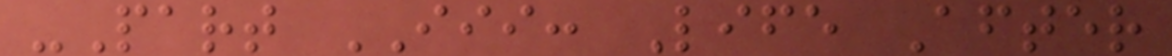-Part III: Life After
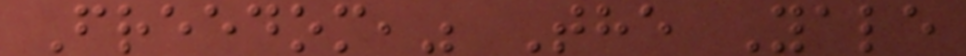Freedom," The Yale
